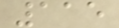115
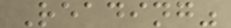Reading"
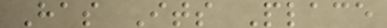Has Its Place
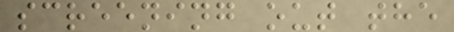screening out the
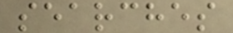searches
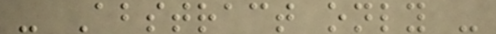- Abstract only -
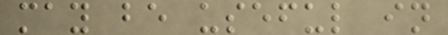may be useful in
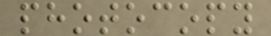photocopy
